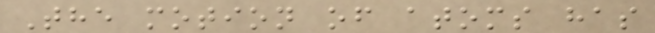The motion of atoms has
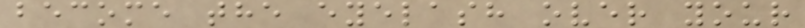become the eyelash over your
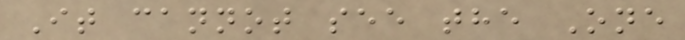It cannot see the One
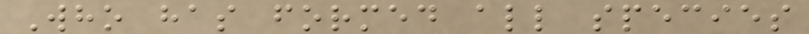Who has formed all species
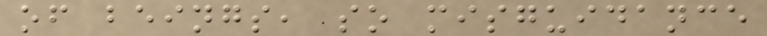of beings, so misguidance
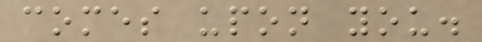comes upon you.
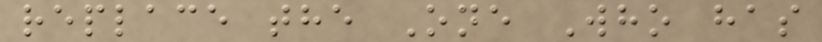replace the One Who has
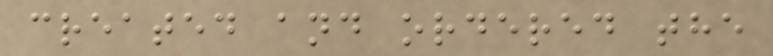created and ordered the
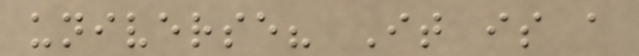universe? It is a
